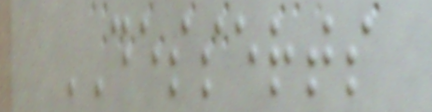DESSERTS
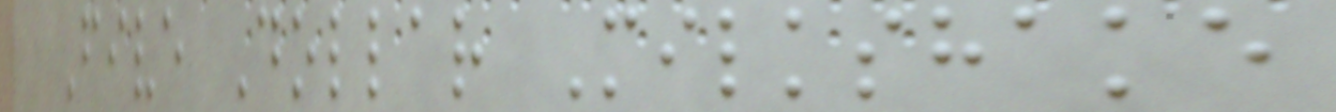Five Dollar Milkshake
